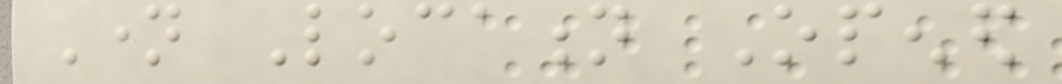Name Location Opened
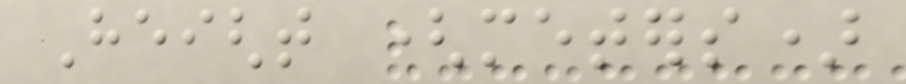Height (meters)
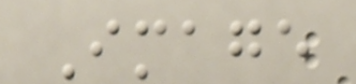Image
